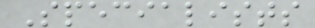Specialists
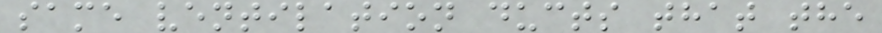same ventilation ducts that the
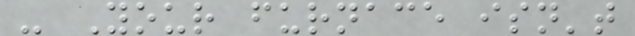- Your furnace isn't
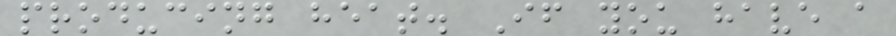producing heat. If you have a
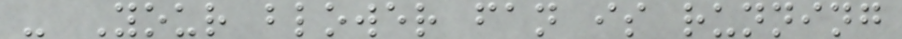- Your blower fan is running
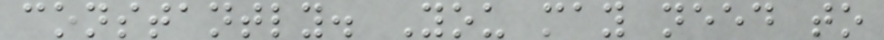constantly. You may need to
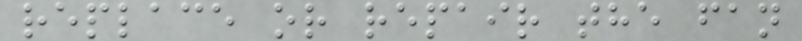replace or repair the fan
